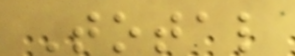Total
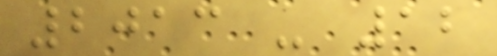2013 - 12
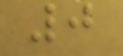0
